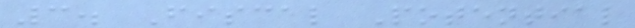3. Fiscal Potential
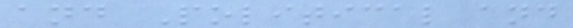and Political and
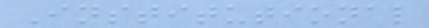Institutional
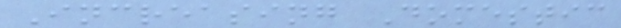Increasing Domestic
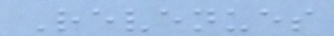Revenues
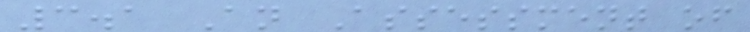3.1 An Assessment of
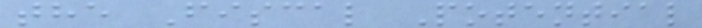the Fiscal Potential
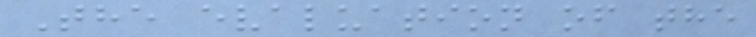The evaluation of the
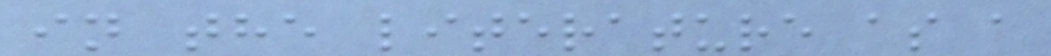in the literature as a
